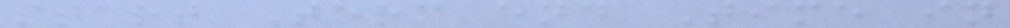start Term end Time in
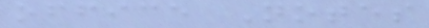office Notes
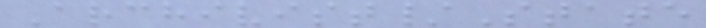Archivist/State
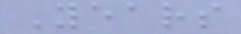Years
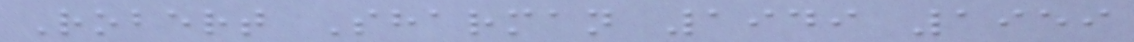Robert Sharman 1949 1959
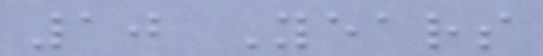10 Years
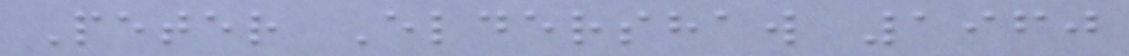Peter Eldershaw 1960
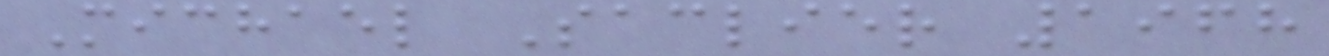Michael Saclier 1968
